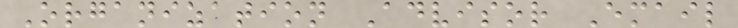Organization Advisor Email
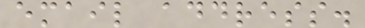email address.
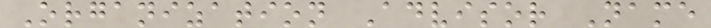Organization Advisor Name
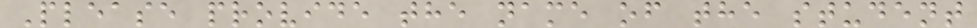Please provide the name of the student
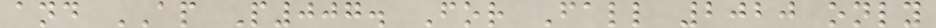and AP P007. For Fall 2020 only
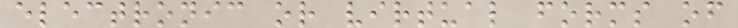electronic or virtual forms of
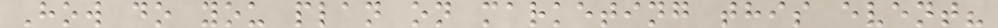How do you plan on marketing this event?
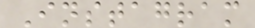Instagram
